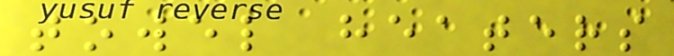towel heaters
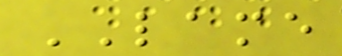LAME
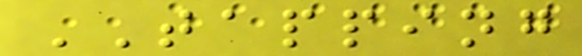TAPPING
